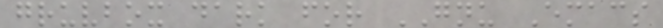gruvbox dark for GNU Emacs
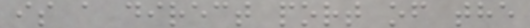is a direct port of the
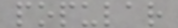popular
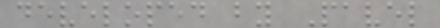developed by Pavel
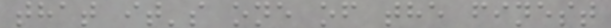that it's one of the finest
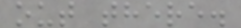out there.
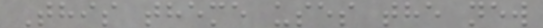This theme uses the new
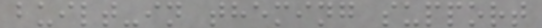built-in theming support
